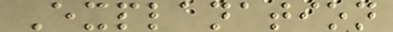Explanation
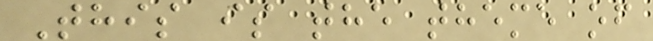This is the theme of
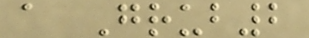a Grub2
